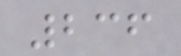236
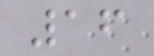16
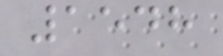1548
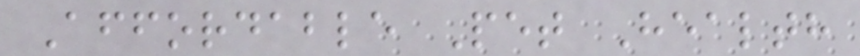Affordable Pet Health
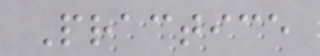Practice
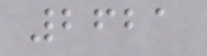2621
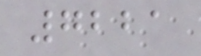7221
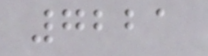7221
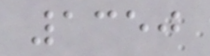1350
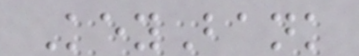KeyBank
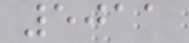5011
